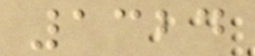1324
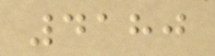4180
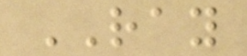RAY
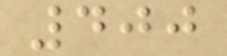400
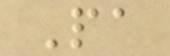Pa
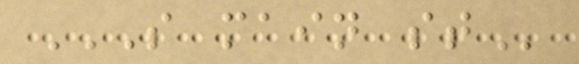S MAIN ST
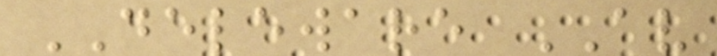DELEWARE AV
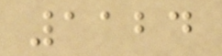1124
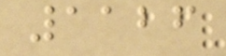1126
